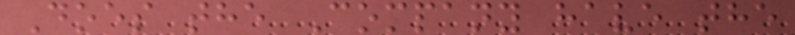Does the Company have the
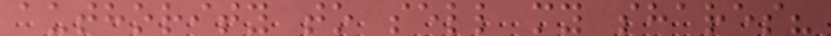authority to sell my shares?
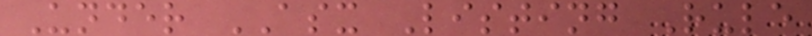Under ASX Listing Rule
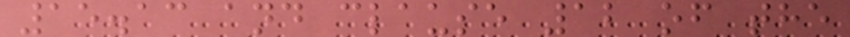15.13 and clause 12 of the
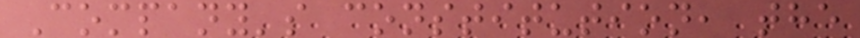Company's constitution, the
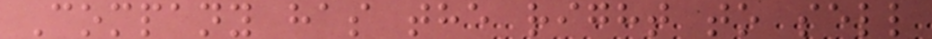Company has the right to sell
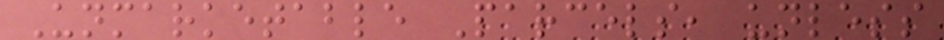Unmarketable Parcels, unless
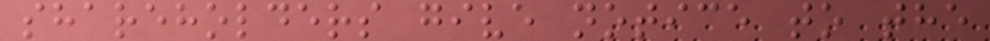shareholders give notice to the
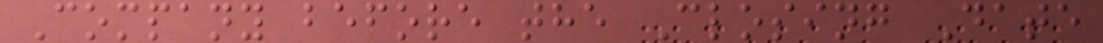Company before the Closing Date
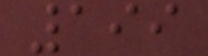199
